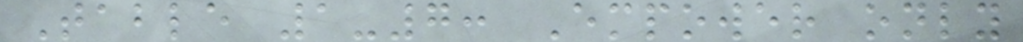Table 1-7: Empower only
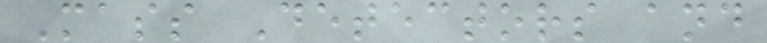Mass Detectors and
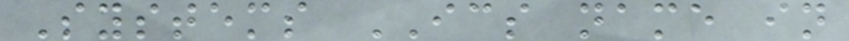Systems ICS name in
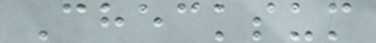Checksum
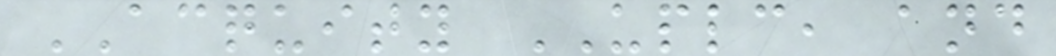ACQUITY UPLC, and
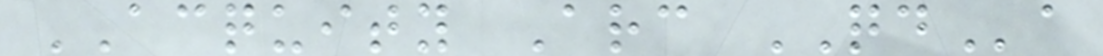ACQUITY Arc QDa
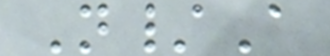N/A
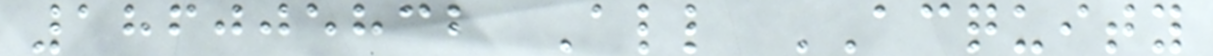186005832 All ACQUITY
